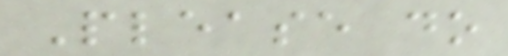Please do
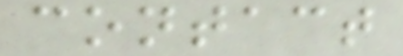contact
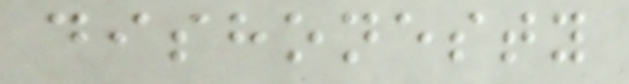dishonesty
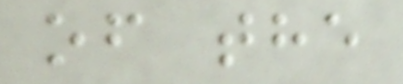of the
